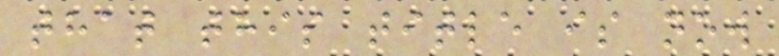that this title is now
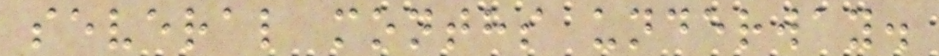several months underway.
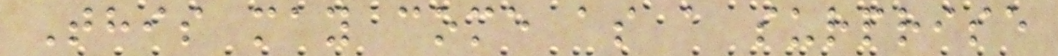This may come as a surprise
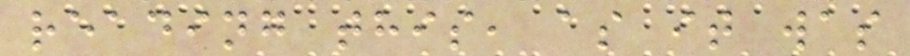reading this, as it was
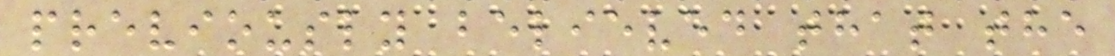previously believed that the
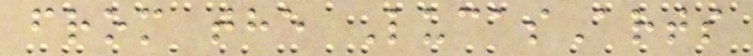from the LucasArts
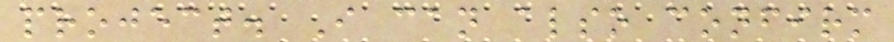project. I can also confirm
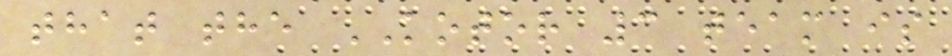that the KOTOR 3 team is
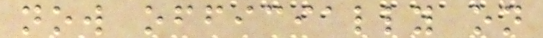now officially on
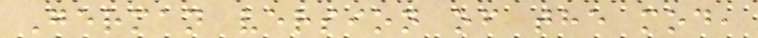German version of the mod,
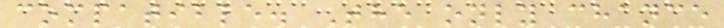compatible. The only chance
